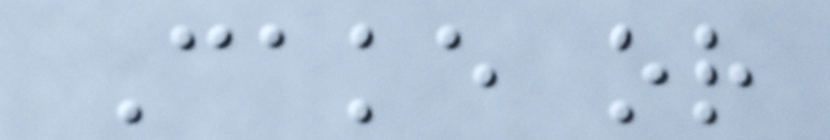Cake or
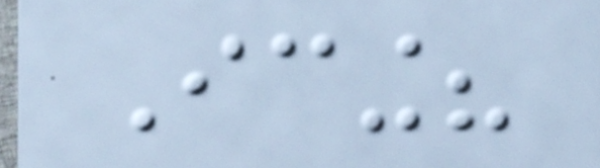Icing?
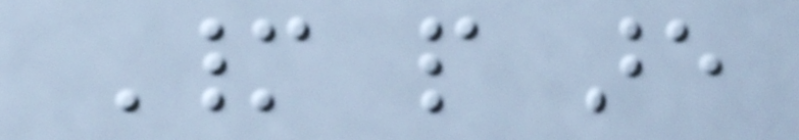Many people are
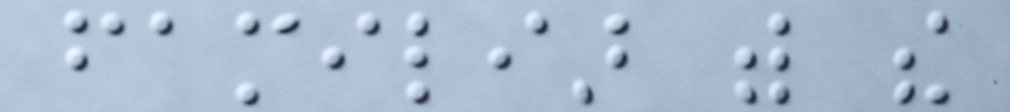familiar with the
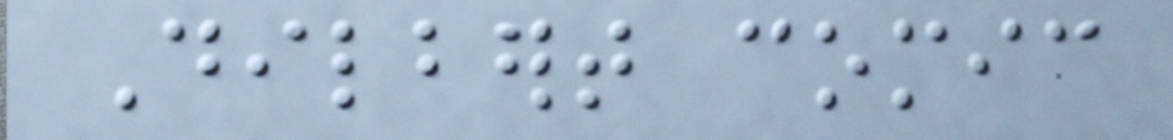Dilbert comic
